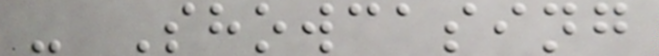- Showcasing
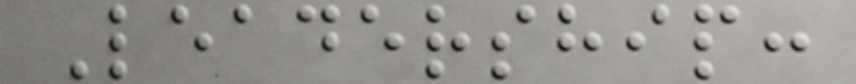Leadership:
